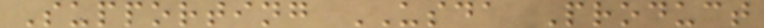Supporting USDA Product
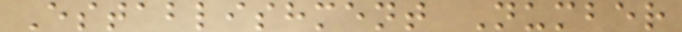Establishment Number
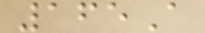165A
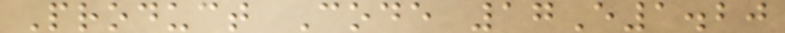Product Code 17E1.20
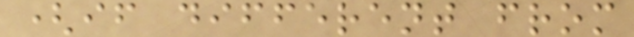(if different from
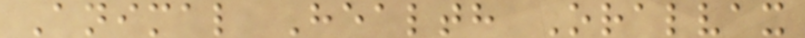Animal Health Oralvax
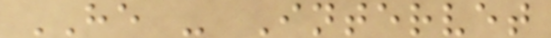HE - Intervet
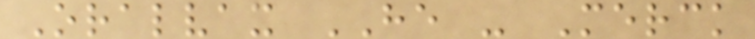Oralvax HE - Merck
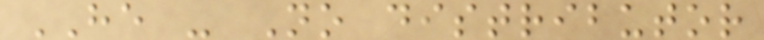HE - No distributor
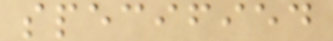specified
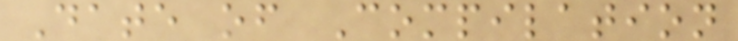Date of Compilation
